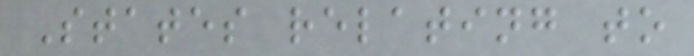States relating to
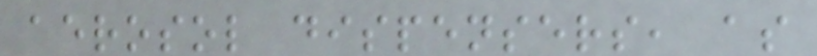aerosol dispensers, as
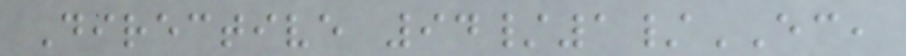Directive 94/1/EC,
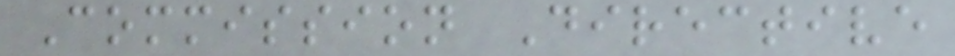Commission Directive
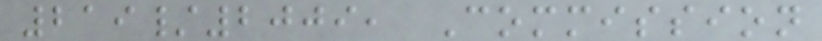219/2009, Commission
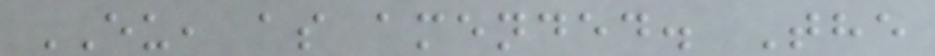EU, as amended. The
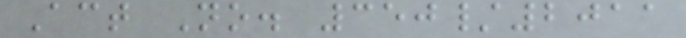Act No. 350/2011
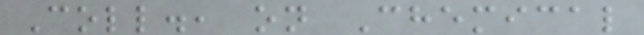Coll., on Chemical
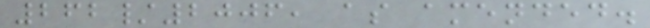262/2006, as amended.
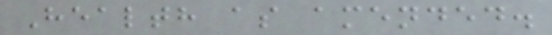Health as amended.
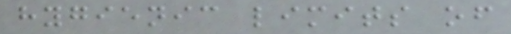hygienic limits of
